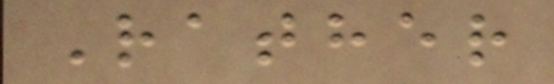Rather
